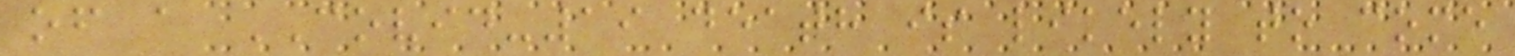of a COVID-19 death is likely to come
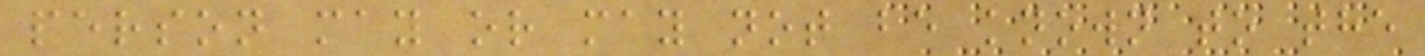person may or may not be known to the
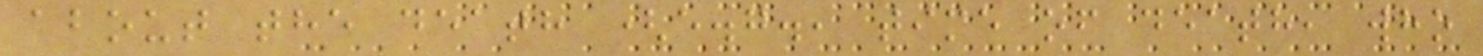about the death (e.g., time of death, who
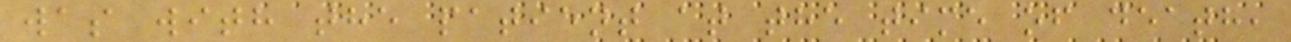was with the patient at the time of death,
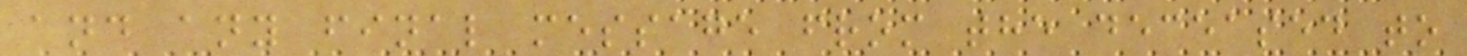and any final message from the deceased to
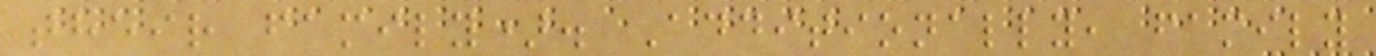their family). Additionally, family
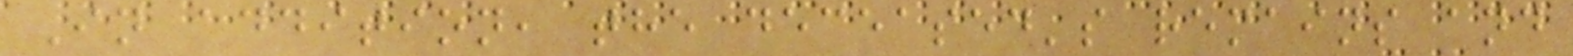In addition, the deceased's remains and
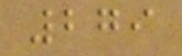279
